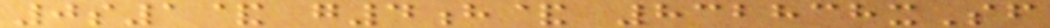0s1& g4h& 832838xSf
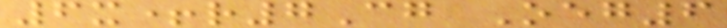6x+r7Cg Oeg6
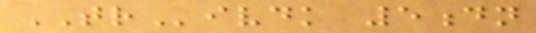TRivdk 5dn
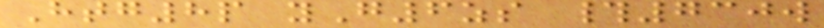Htg8p yG6zs #730w
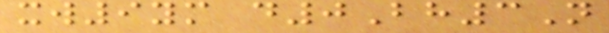xw9ym d0Bh3N
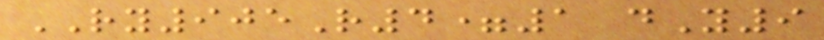RY905R4=1 dY9
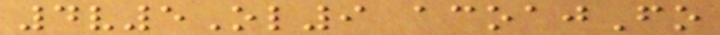4v5Ol9 acoajFo
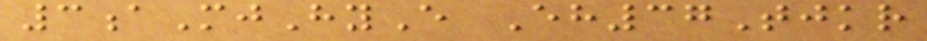3aMjHyE Eh37Tjkr
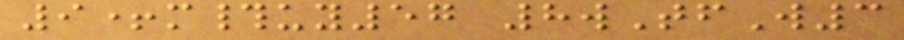9+m#uy57 8wTfW3
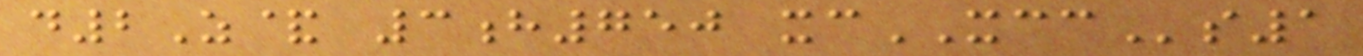d2Z& 3h750 xcXCCs1
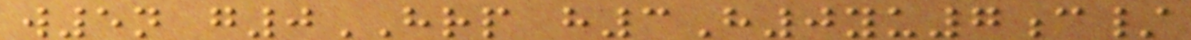w5n g0HRP h3H0yu7c/
